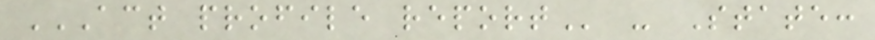ACT PROFILE REPORT - State:
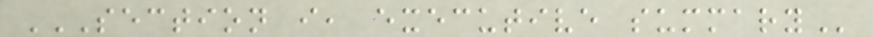SECTION I, EXECUTIVE SUMMARY
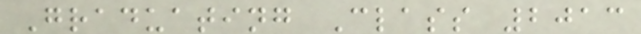Graduating Class 2013
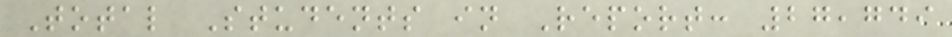Total Students in Report: 27,749
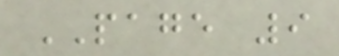PAGE 9
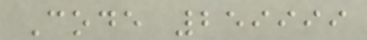Code 259999
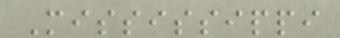Mississippi
